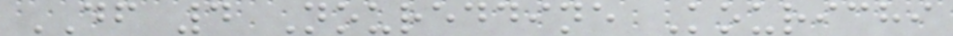DF 4 Noureddine Kourichi
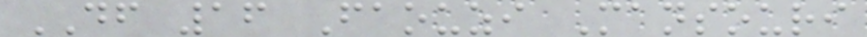DF 16 Faouzi Mansouri
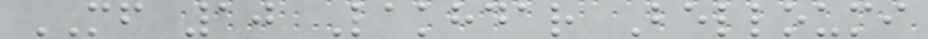MF 10 Lakhdar Belloumi
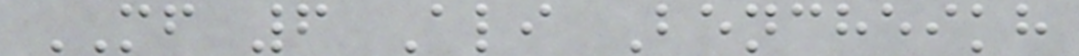MF 6 Ali Bencheikh
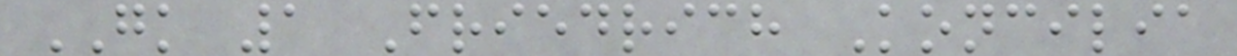GK 1 Friedrich Koncilia
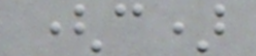(c)
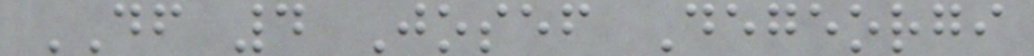DF 4 Josef Degeorgi
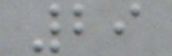29
